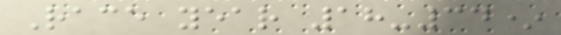Race year 18-34*
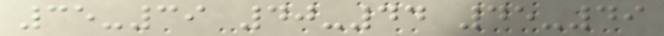35-39 40-44 45-49
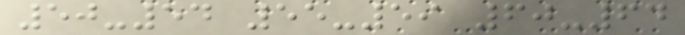50-54 55-59 60-64
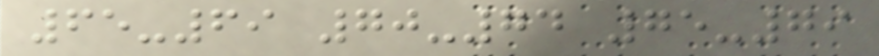65-69 70-74 75-79
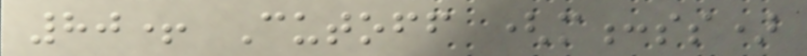80+ Cutoff (m:ss)
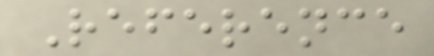Reference
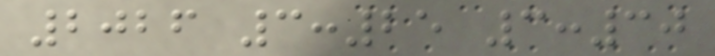2026 3:25 3:30
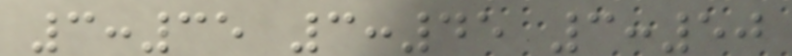3:35 3:45 3:50
